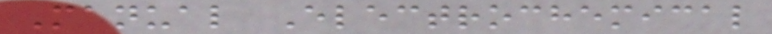Manual Electrochemical
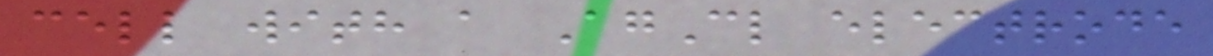cell with a AgCl electrode
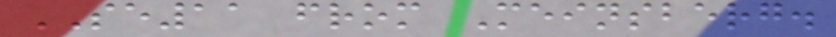SE11 from Meinsberg.
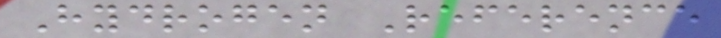Hydrogen Reference
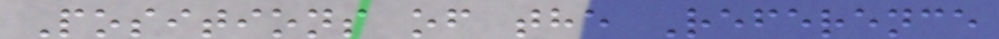Positions of the Reference
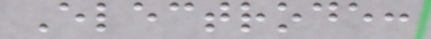Electrode:
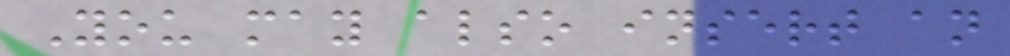You may also insert an
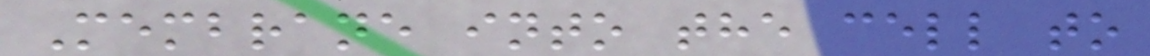Membrane into the cell to
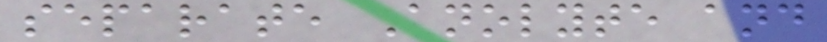separate Anolyte and
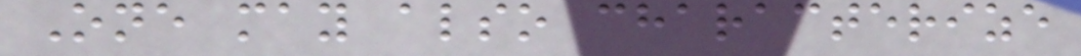One may also characterize
